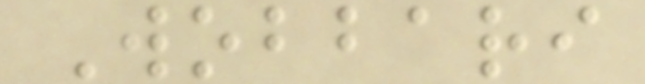Wobbari
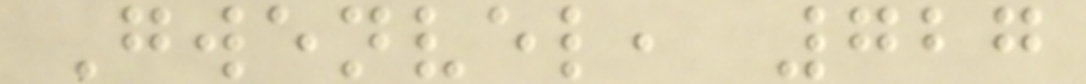Gwenvel, 727
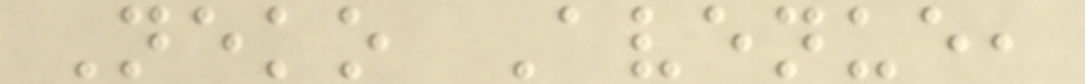Neko Avenue,
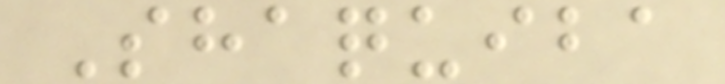Shaquiba
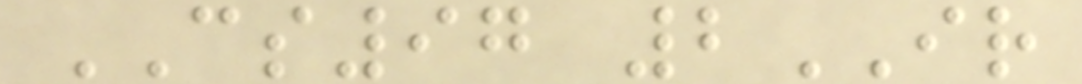CS97 2IR
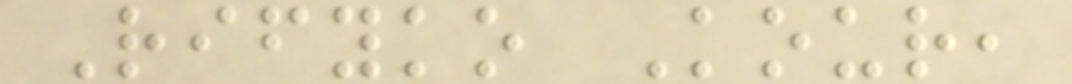Rifyko Kour,
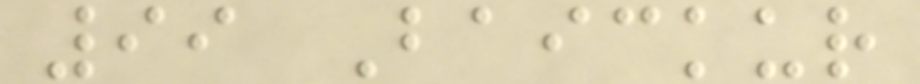99 Baickur
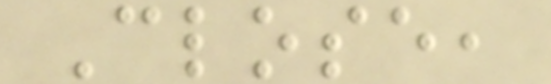Close,
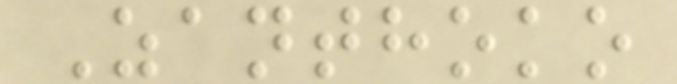Zanthoko
